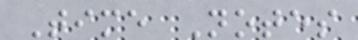Time Notes
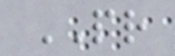PR
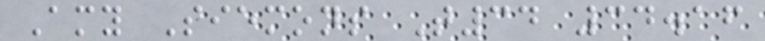Amy Siemons T34 34.16
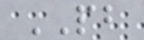PB
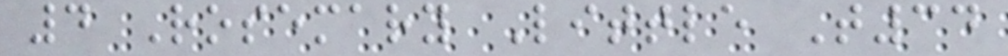4 Rosemary Little T34
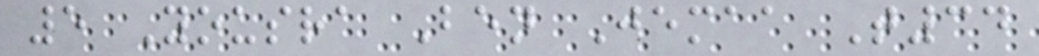5 Yousra Ben Jemaa T34
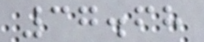37.68
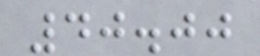40.00
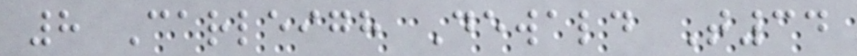8 Carleigh Dewald T34
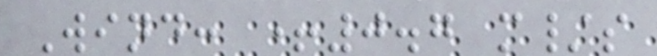Wind: +0.7 m/s
